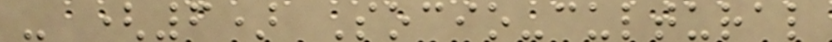- (6) Socio-cultural
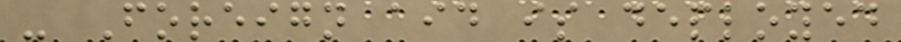- Foreign aid is deployed
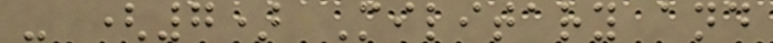- (7) Military and
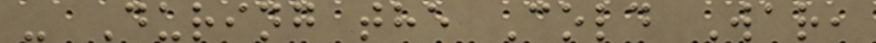- During the Cold War,
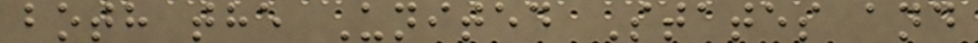both the United States and
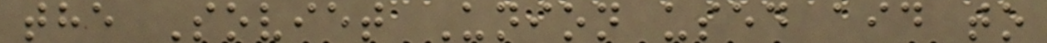the Soviet Union used aid to
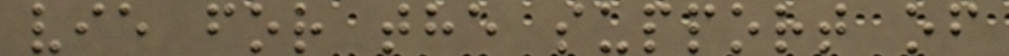vie for the support of
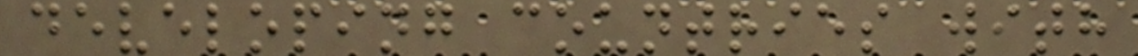developing countries with
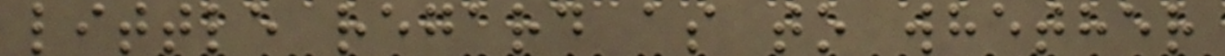little regard as to whether
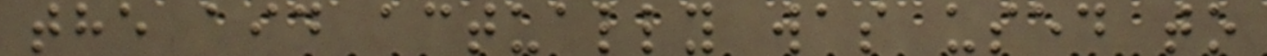the aid actually was used to
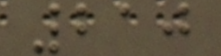210
